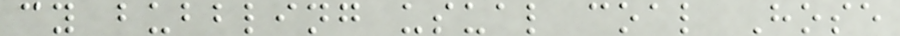cy bubbling usual coal Hose
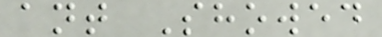ant Showed
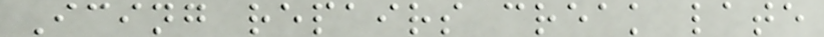Icing repairs creak late
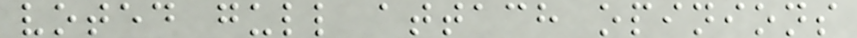voted gull attach opinions
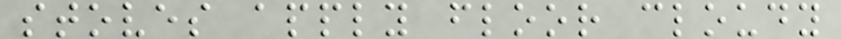stoves apply floor cloudy
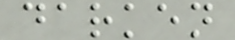darken
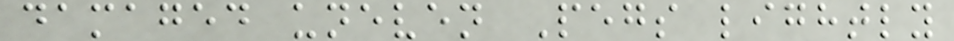damaged uneven Pegs lightly
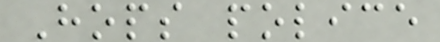Hops police
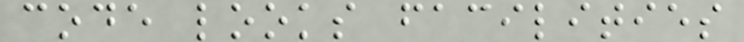code looks facilities
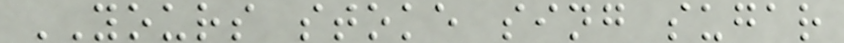YOURS stoke sing sugar
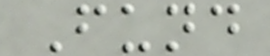Fund
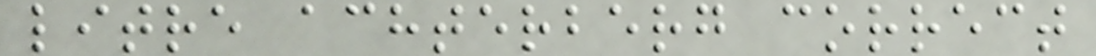litre achterberg correct
